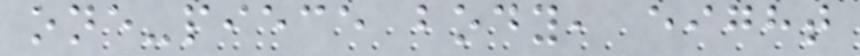one-piece body, eight
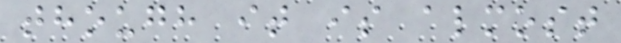though it is almost
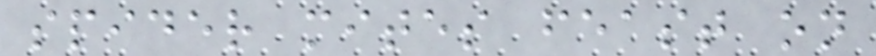spider mites feast on
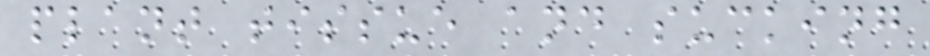plant tissue and sucking
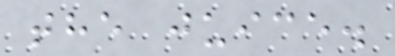the juice.
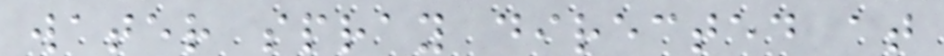water spray directed at
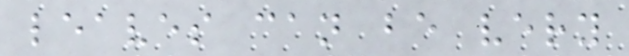leaves can be very
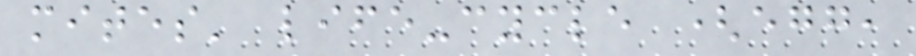mites' life-cycle (egg,
